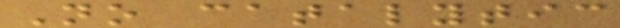No catalytic
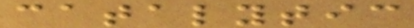catalytic
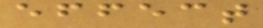effect
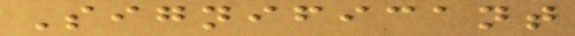Significant
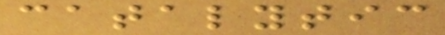catalytic
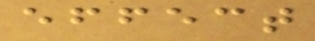effect
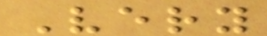Very
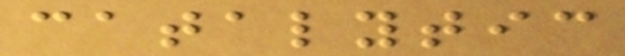catalytic
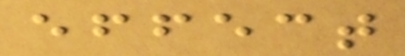effect
